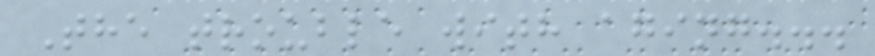The trouble with aging...
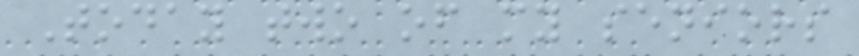Today two of my seniors
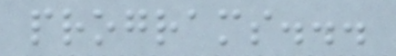programs...
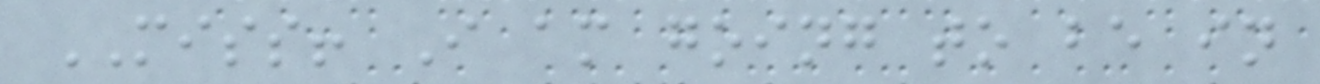MISS! I am going to be in
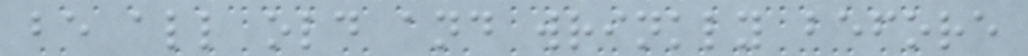be all old and wrinkly before
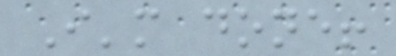I'm done!
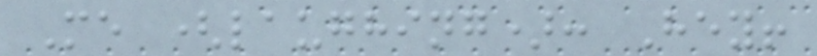Me (laughing): Hey!
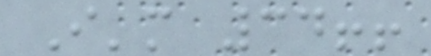I'm 34!!
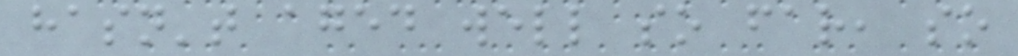hasn't aged well so far, so
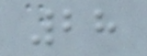28
